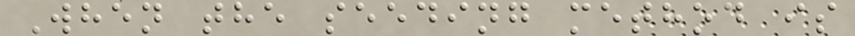When the seeding method is
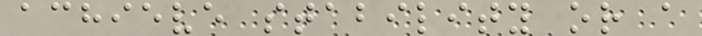achieve stability or a
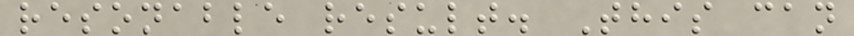resonable result. This can
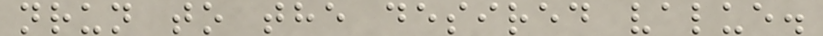nrun to the desired value.
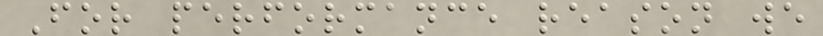For performance reason we
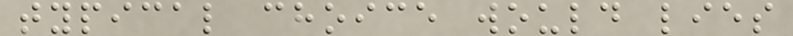typical choice would lies
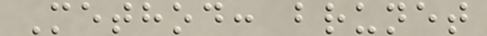Method: brunet
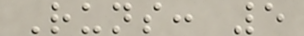Runs: 5
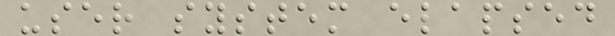user system elapsed
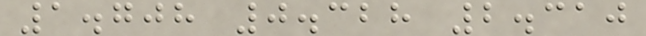1.708 0.328 2.310
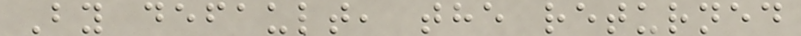By default, the returned
